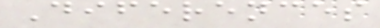Diferences
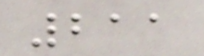211
